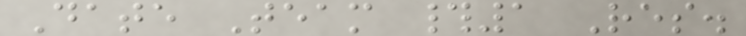Date Team #1 Res.
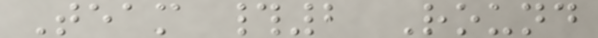Team #2 Round
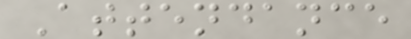Attendance
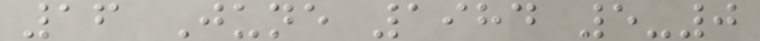16 June 1984 5-0
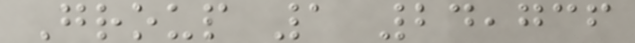Group 1 24,736
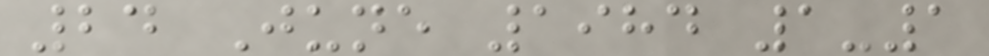24 June 1984 1-1
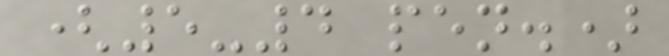(5-4 pen.)
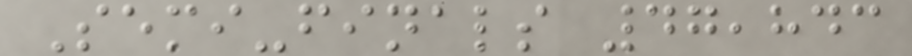Semi-finals 47,843
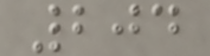204
